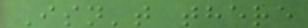Isn't there
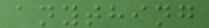anything
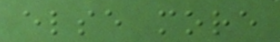else more
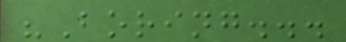"Boring...
